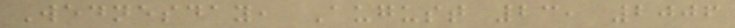Wednesday, August 23, 2006
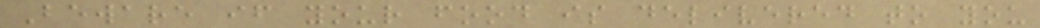Beware if your food is delivered to you
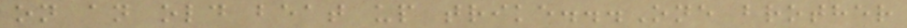on an old beat up trike...One brother
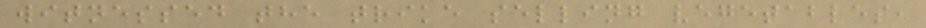witnessed the trike selling vegetables,
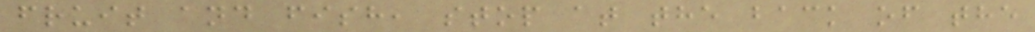fruit and fish, stop at the back of the
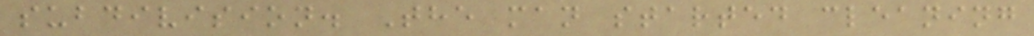subdivision. The man started cleaning
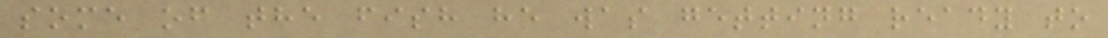some of the fish he was getting ready to
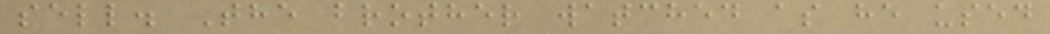sell. The brother watched as he used
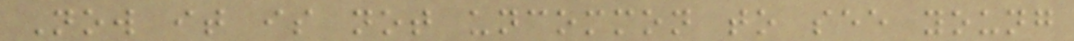Now it is not uncommon to see young
